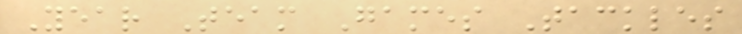Year Team Games Tackles
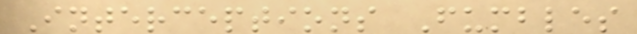Interceptions Fumbles
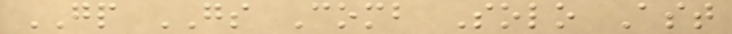GP GS Comb Solo Ast
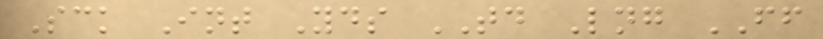Sck Int Yds TD Lng FF
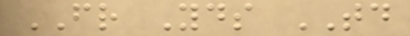FR Yds TD
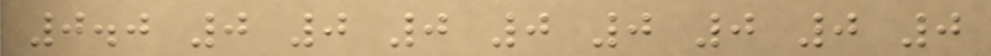0.0 0 0 0 0 0 0 0 0
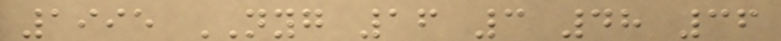1995 NYG 16 3 48 36
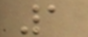1
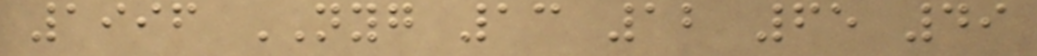1996 NYG 13 12 65 49
